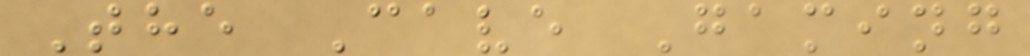The Cave Gaming
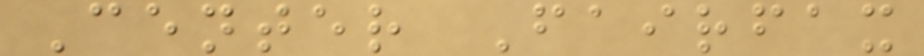Center Fairfax
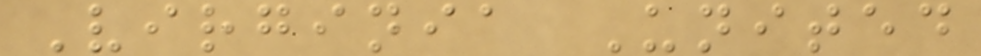Virginia United
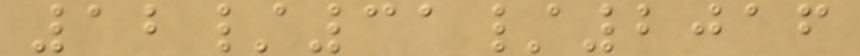12/31/2016
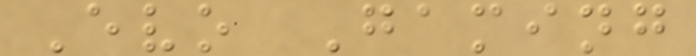Evo Gaming
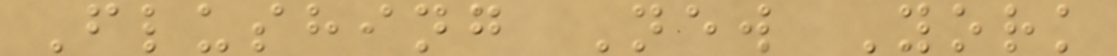Flushing New York
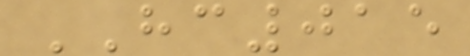HC015
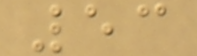53
